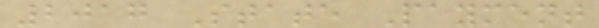2017 State Payment
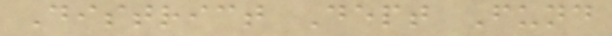District Dept Fund
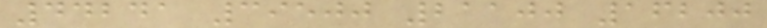44241 39500 21100 16200
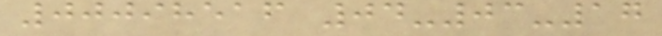00098516 04-03-17
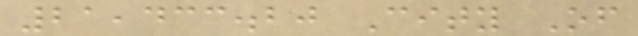21,433.20 City Of
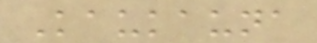Kaukauna
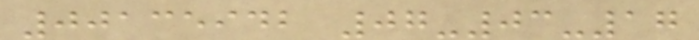00135942 07-03-17
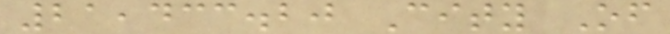21,433.20 City Of
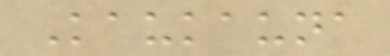Kaukauna
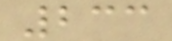233
